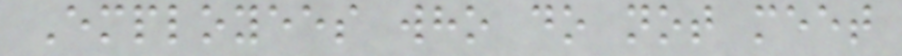Employees who do not meet
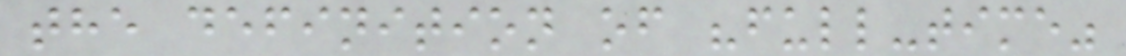the definition of "full-time"
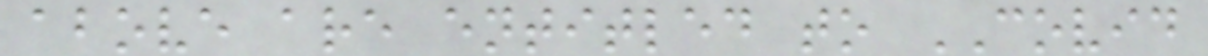above are entitled to COVID
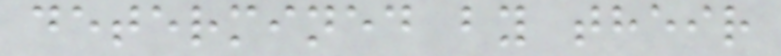determined by their
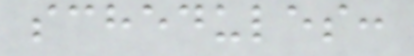schedules:
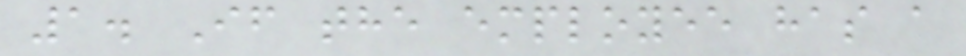1. If the employee has a
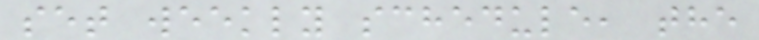set weekly schedule, the
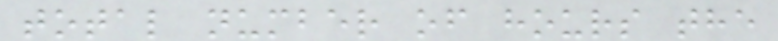total number of hours the
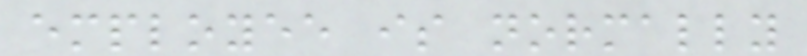employee is normally
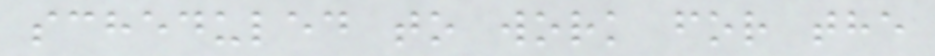scheduled to work for the
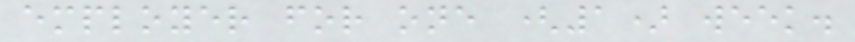employer for one (1) week.
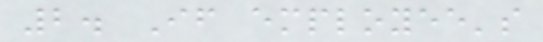2. If employee's
